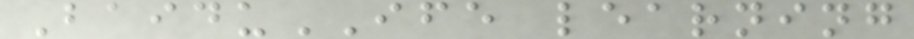BaiduIFE learning
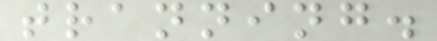tranning.
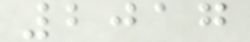2017
